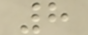8
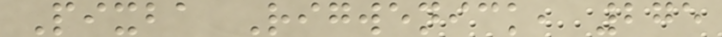Pixba Rigwenick, 275
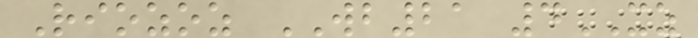Riozoz WB21 4XZ
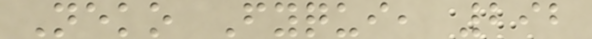Neko Fyqui, 292
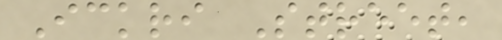Ickri Street,
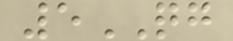5QG
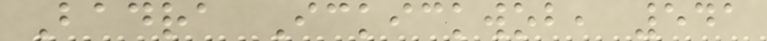Badra Ickickwob, 541
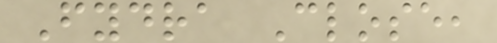Fydra Close,
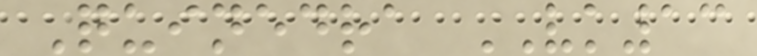Quinedra VK13
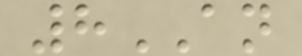8AN
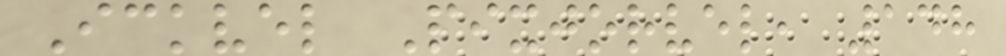Ickvel Pixjorvel, 148
